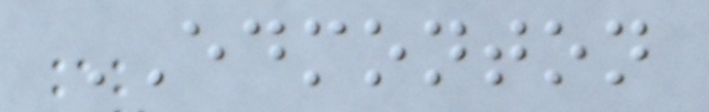EDMONTON
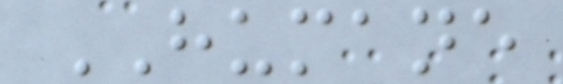HUMANE
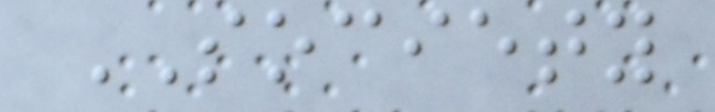SOCIETY
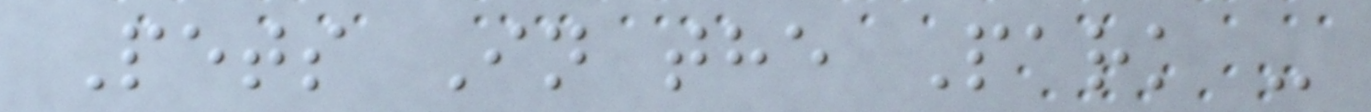Pets In the Park -
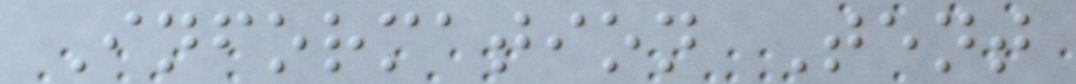Information Tent
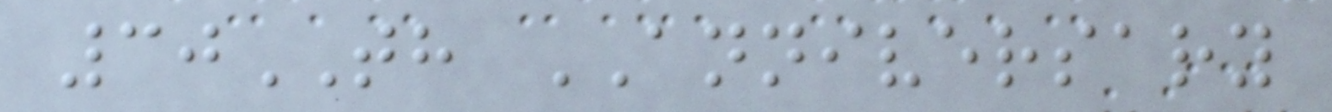30TH ANNIVERSARY
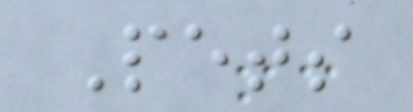Pets
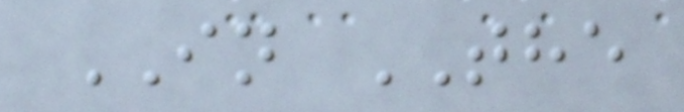IN THE
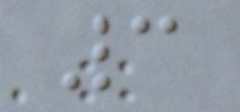3
